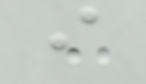i
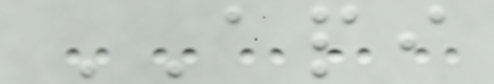API
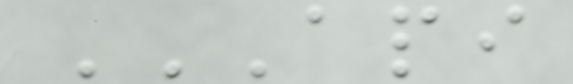API
